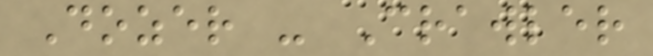Dozer - Crawler
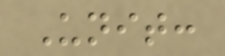Unit:
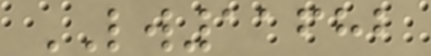LW11682
